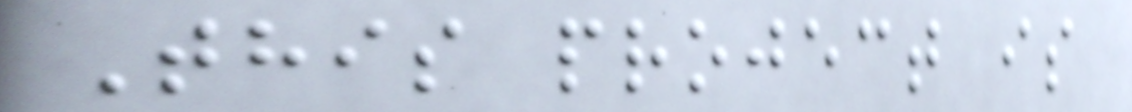This project is
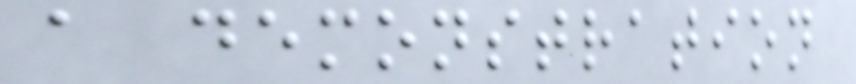a demonstration
